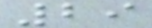29
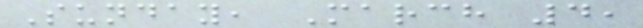Sunday, March 4,
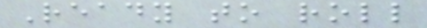Ready to roll
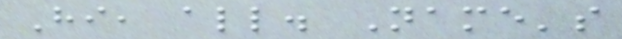Hi, all. Name's
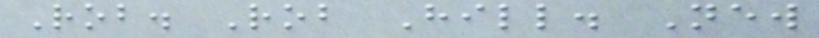Rob. Rob Hill. New
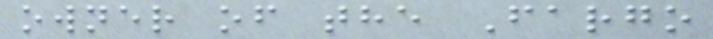owner of the Fargo
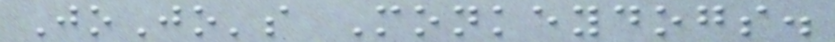JoJo's Monkeydogs.
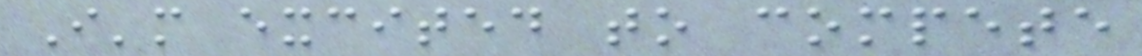I'm excited to compete
